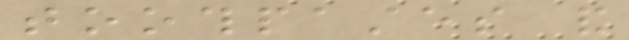toothpastes and
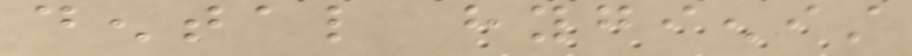dental hygienist
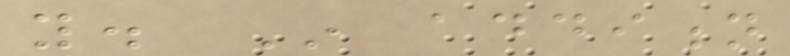you. In addition
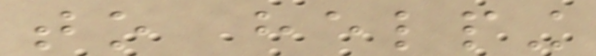to helping
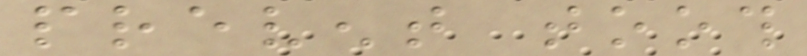prevent tooth
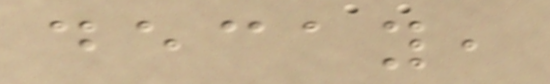decay,
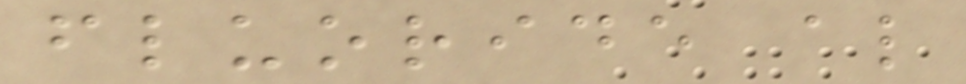fluoride also
